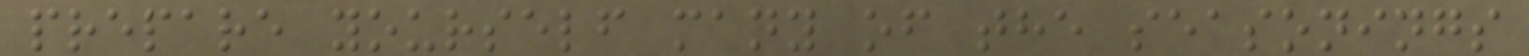prepare yourself many of the seasonings
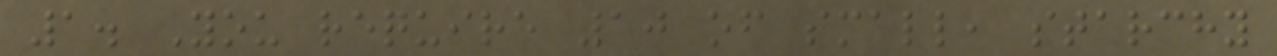1. You require 10 of small, starchy
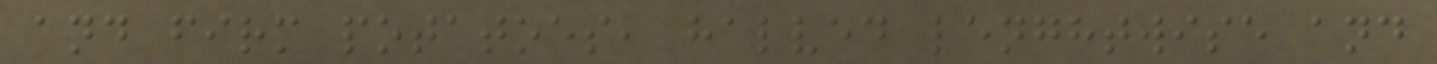and firm potatoes, halved lenghtwise and
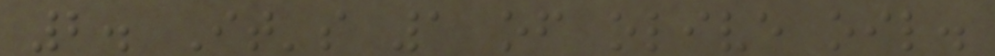2. It's 1 of olive oil.
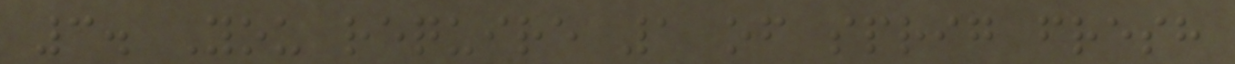3. You require 1 of sprig fresh
